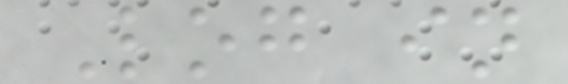Log in
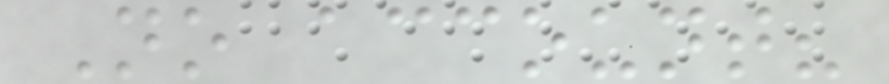No account?
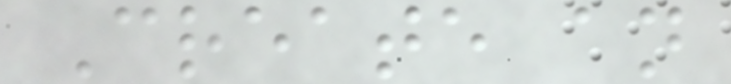Create an
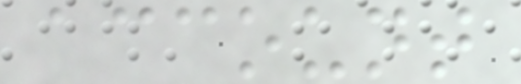account
